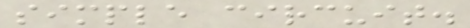simple circuit.
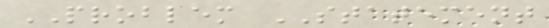PROBLEM STATEMENT
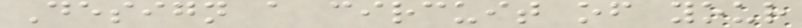Design a circuit of your
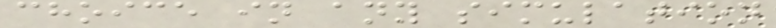choice in any simulation
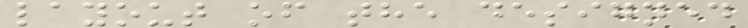layout of the designed
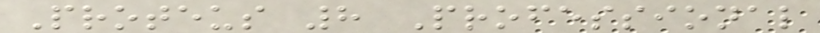Proteus 8 Professional
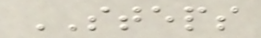STEPS
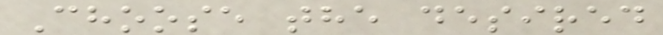Choose the desired
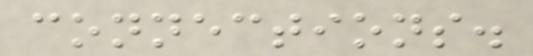connections.
